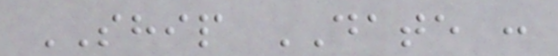SHIP DATE :
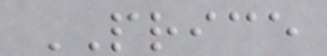PRICE
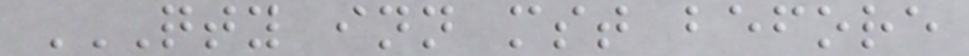QTY INN MST BEFORE
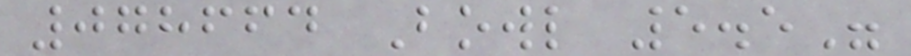078664 Bowl 5.5"
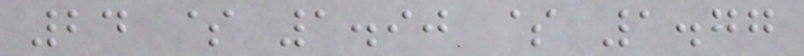24 $ 1.90 $ 1.77
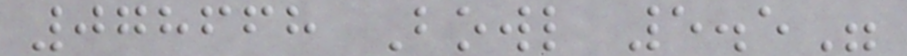078668 Bowl 5.5"
